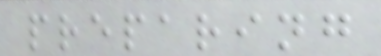preparing
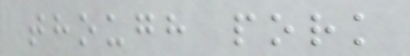though pork
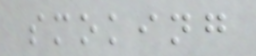smoking
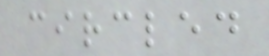circled
